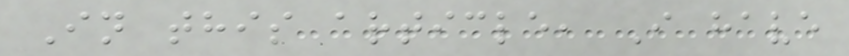In this article, I have
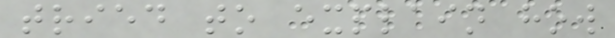tried to explain how
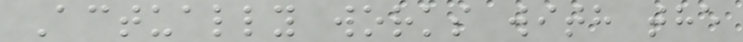Actually works with the
